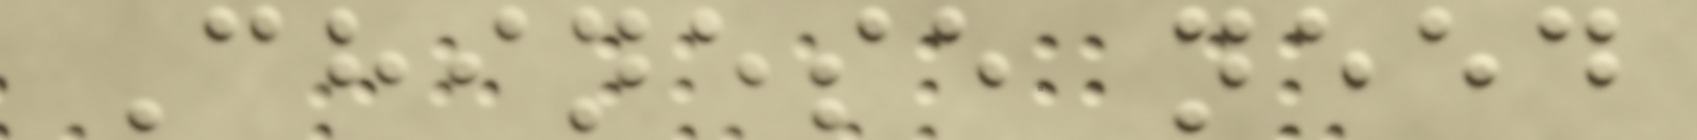Chinese need
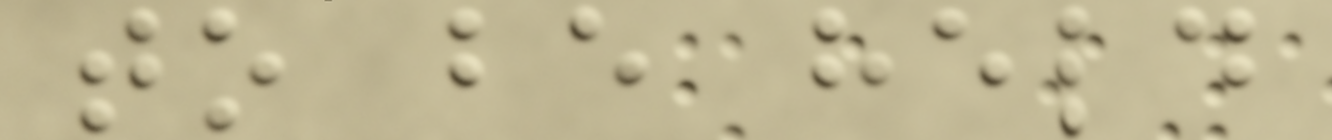to be held
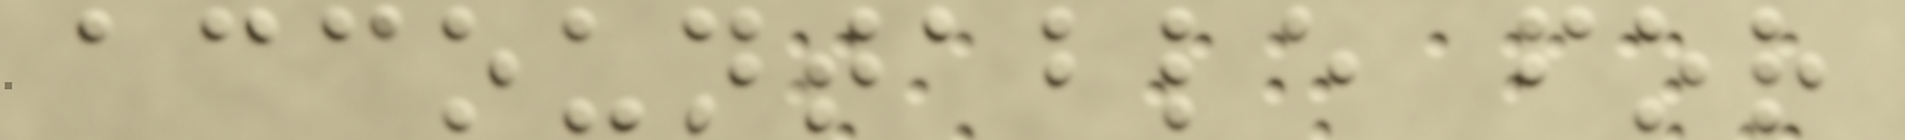accountable for
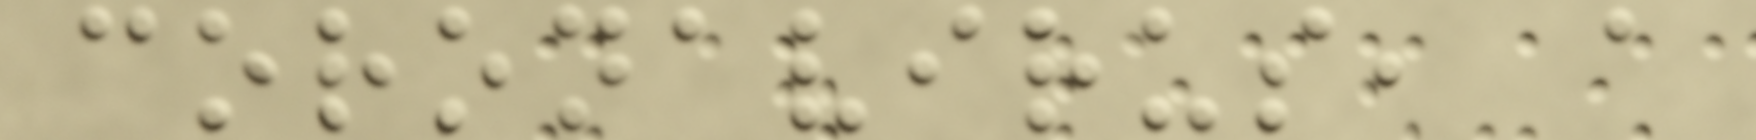coronavirus, a
